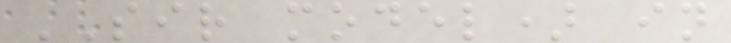SIR model) in
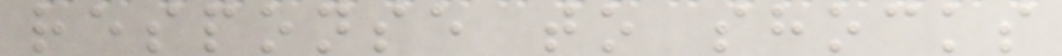response to shocks
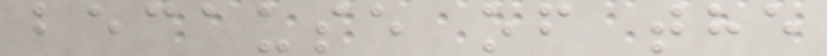because of the
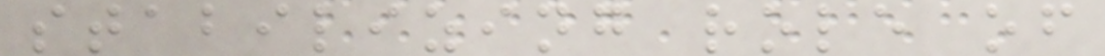stabilizing role of
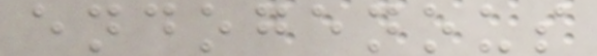endogenous
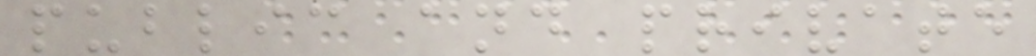public and private
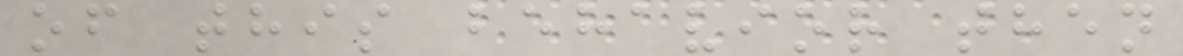of this behavior then
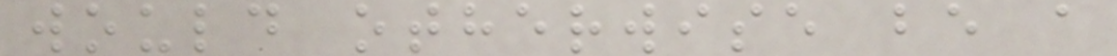would otherwise be a
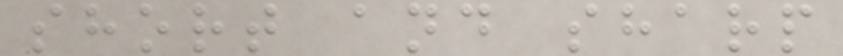short and sharp
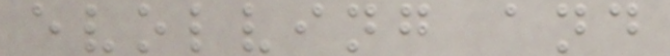evolving and
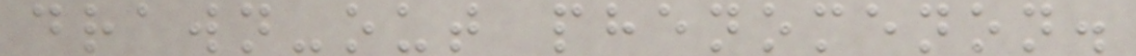drawn-out phenomenon.
